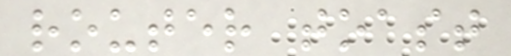router toast
